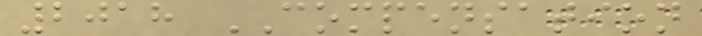2018 COMPENSATION
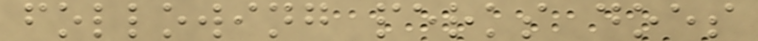following perks does
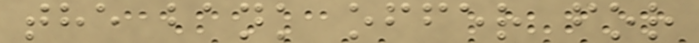the bank offer for
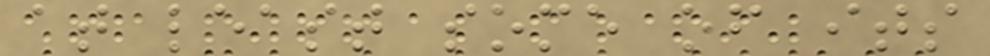at least some of its
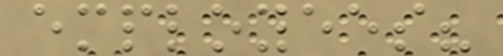employees?
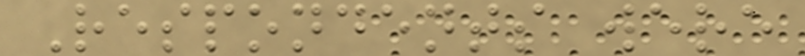Respondents were
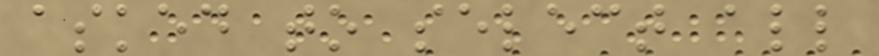asked to select all
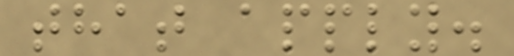that apply.
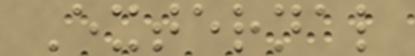External
